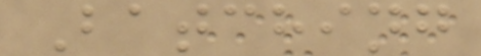Batching
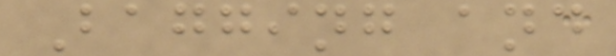Bagging and
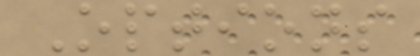Options
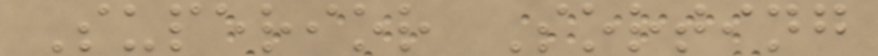Superior Sorting
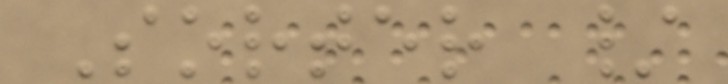Sorter /
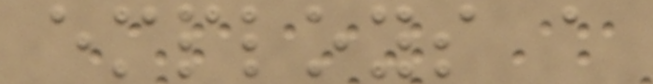employs a
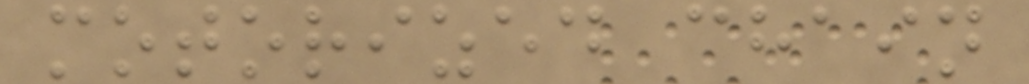motorized chain
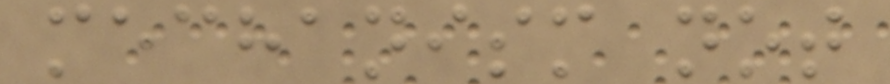mechanism not
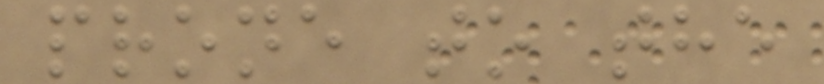prone to the
